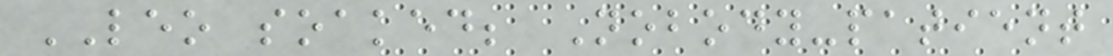LEO soaked; Nobody-patient
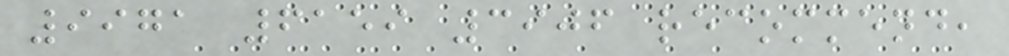9971 6159 3906 recommend,
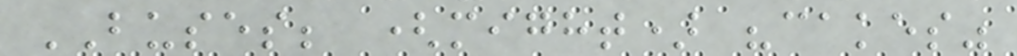BUSES; (might) "cakes"
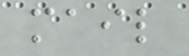mail
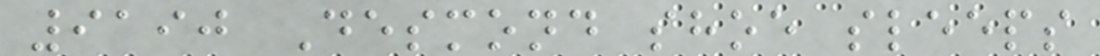9190 Desmond shoe sleeps
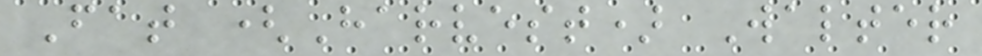Fat (Harvest) Walter
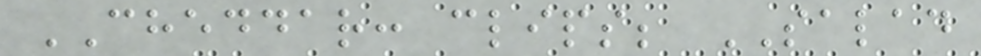CHEDDAR: clips; SALAD
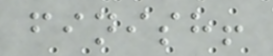finish!
